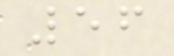56
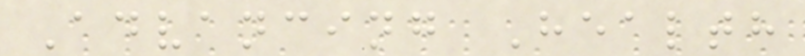Advancing Health
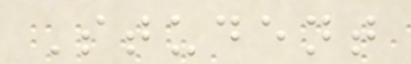Student
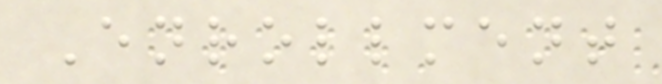Enrollment
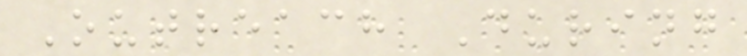Outreach During
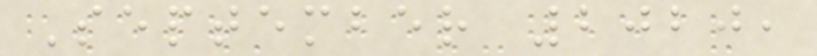September 2020,
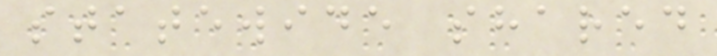statewide shared
